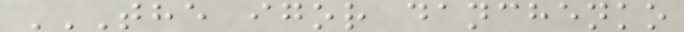THE IGOR DANCHENKO
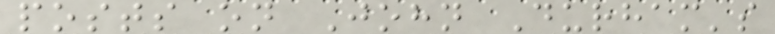posts on John Durham's
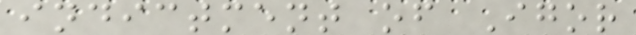indictment of Igor
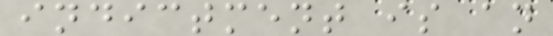indictment is an
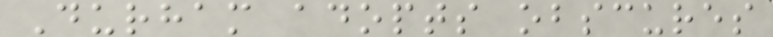Durham adopts obscures
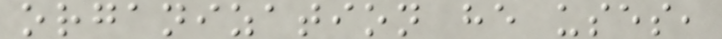organization he uses,
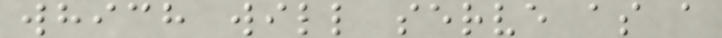which will serve as a
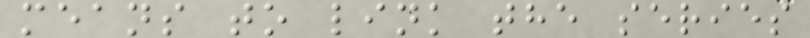means to link the series
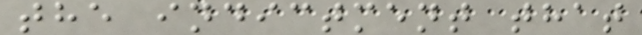the indictment that
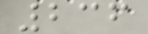236
